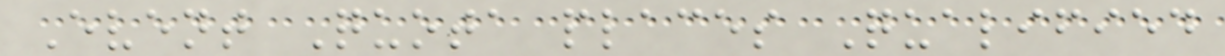Event Quota places Qualified
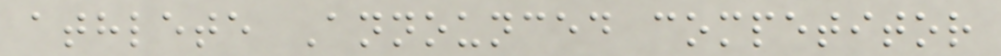athlete Announced competitor
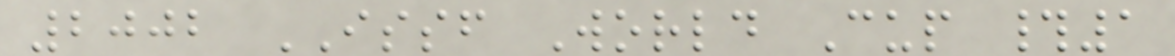2002 ISSF World Cup #1
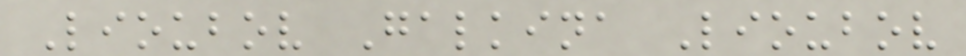Lioubov Galkina Lioubov
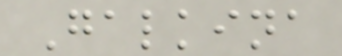Galkina
